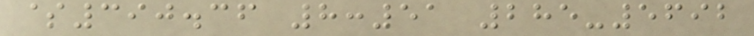$390.36 8:51 285-5692
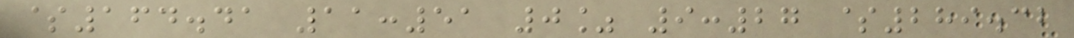$164.41 11:51 0% 9:27 $289.32
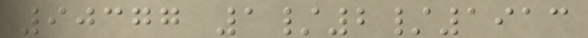90377 1/2/1913
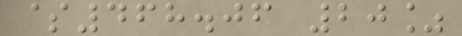$468.06 20%
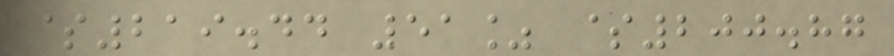$219.44 51% $200.87
